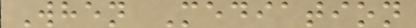When Mediation
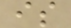is
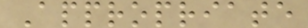Appropriate
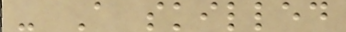- A skilled
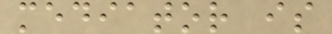mediator is
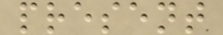present
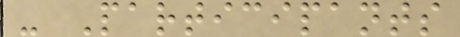- Participants
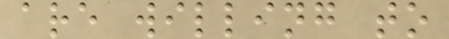are willing to
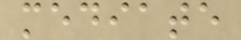mediate
